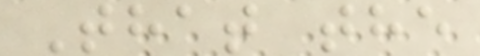That the
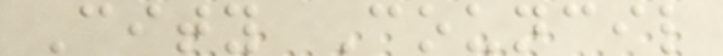City Council
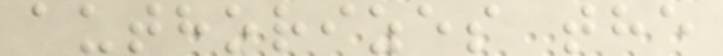authorizes the
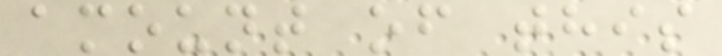amount of this
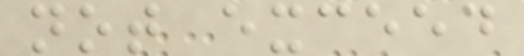not exceed
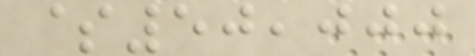$50,000
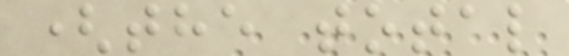(the total
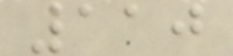110
